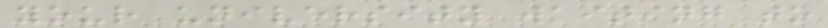your university waiting to
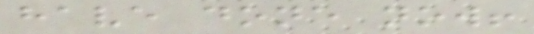have done now!
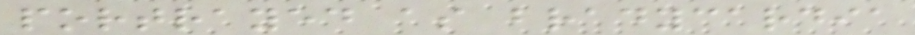portrayed as bradycardia
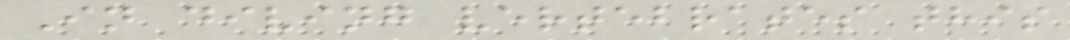In diving vertebrates this
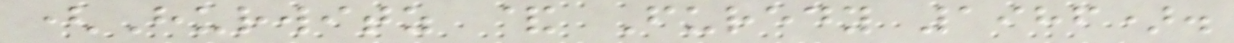(Hurwitz & Furedy 1986).
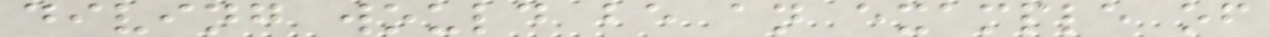diving would be an example of
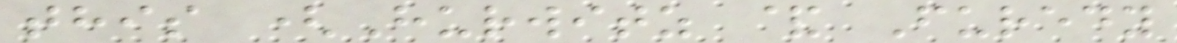this (Hurwitz & Furedy
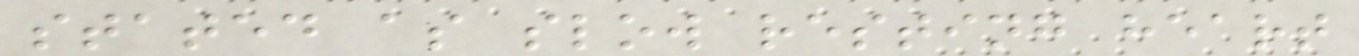stated as slow resting heart
